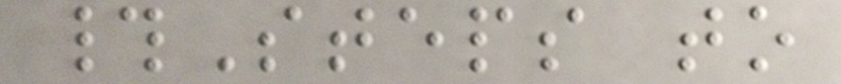#Steps to
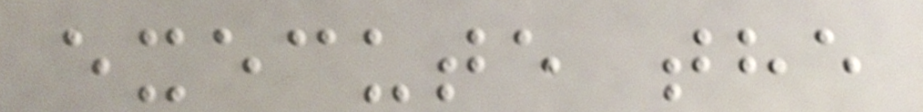execute the
